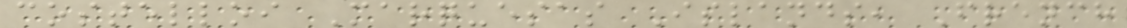costelloi Marquesas Islands, French
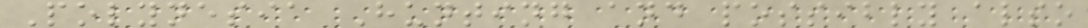Polynesia Hunting and possibly also
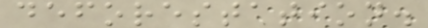deforestation.
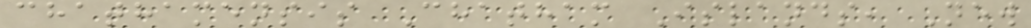chathamensis Chatham Islands, New
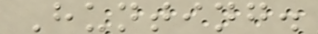Hunting.
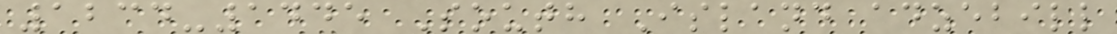1234-1445 South Island adzebill
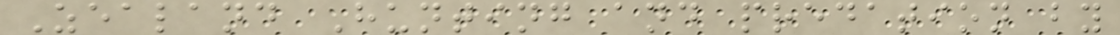Zealand Hunting and predation by
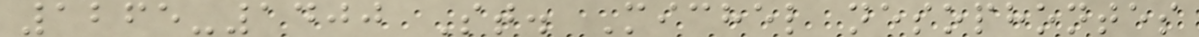1265-1400 St. Michel nesophontes
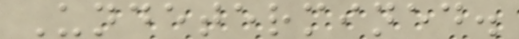Undetermined.
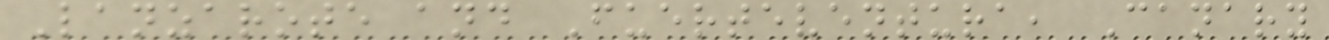Lanzarote and Fuerteventura, Canary
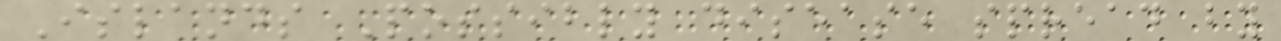Islands Possibly disease spread by
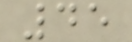45
